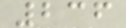236
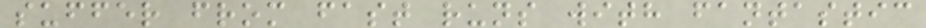suffer from fast runs with fantastic
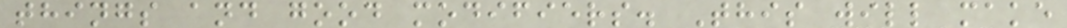things and good modifiers. This will make
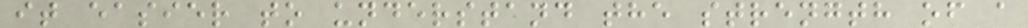it easier to understand the strength of a
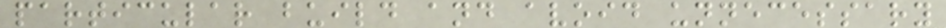particular build and avoid unnecessary
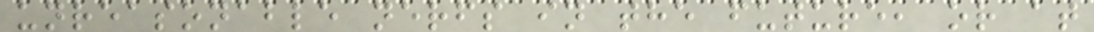unreasonable nerfs in the future, or at
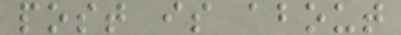post is about
